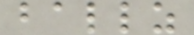ballz
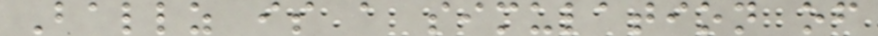Ballz is a simulation of
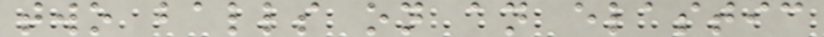two balls on an elastic
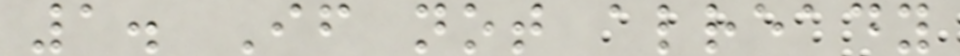1. If not already
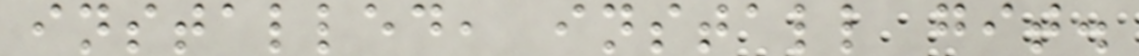installed, install git.
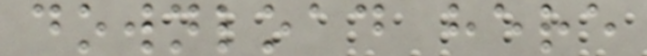download here
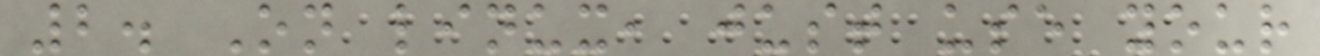2. On linux, just use your
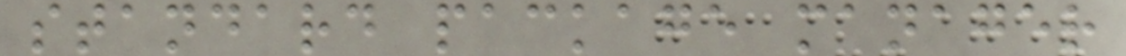standard package manager
